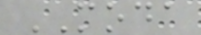MODA
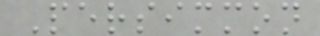Persimmon
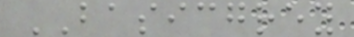BASICGREY
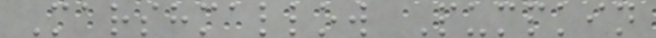Marshmallow Pumpkin
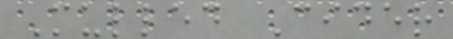Mulled Cider
